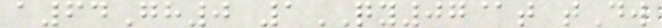a64Gh0 1QY07@t tDw
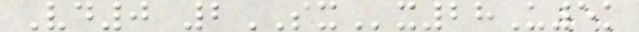Vd0 2SXx28U5k
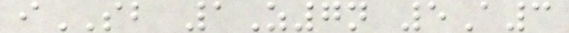iSB 1Z7n 5A3
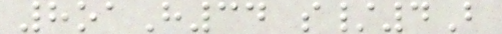8oaH34 s/4B
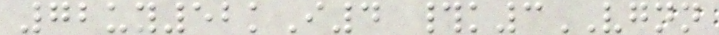72uy52kI4 #k3VGNN
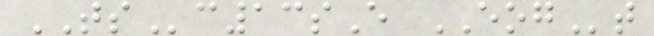TSc13sE EOGt
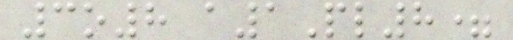3o8 a1Pl8=
